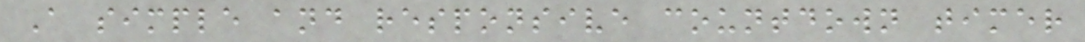A simple and responsive countdown timer
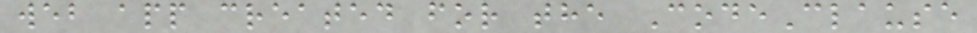web app created for the CodeClause
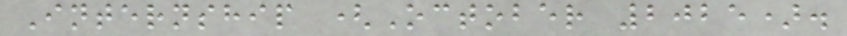Internship (October 2025).
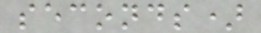seconds)
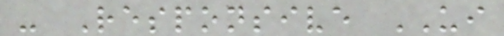- Responsive UI
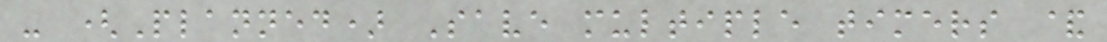- (Planned) Save multiple timers &
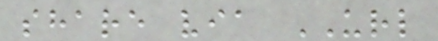share via URL
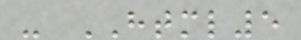- HTML5
